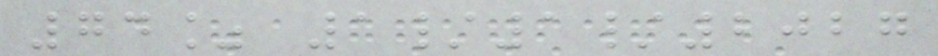74% 1/1/2027
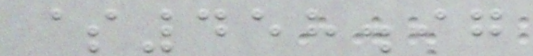$458.97
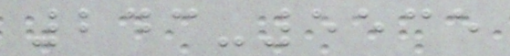243-5535
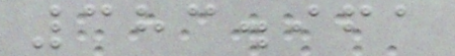383.961
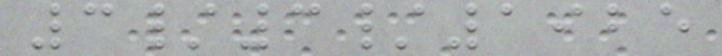3/3/1925
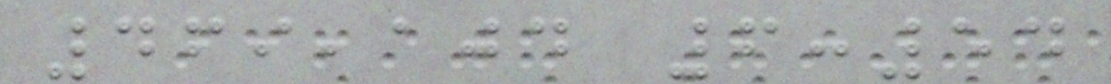469,104 6:54
